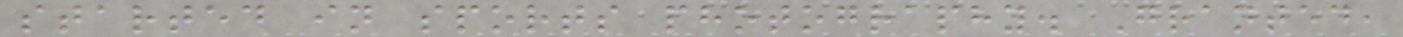started in sports photography. Granted,
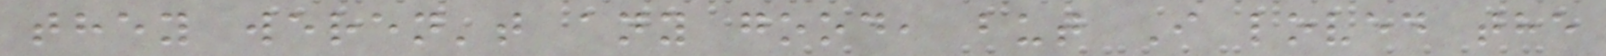they weren't any good, but I loved the
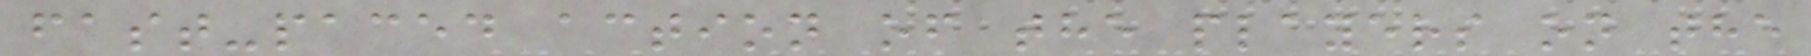fast-paced action of the players on the
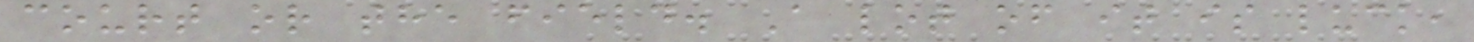court or the field. A lot of it is luck,
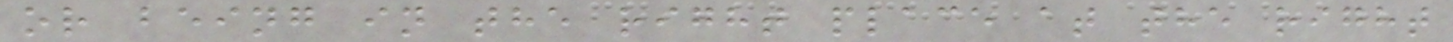or being in the right place at the right
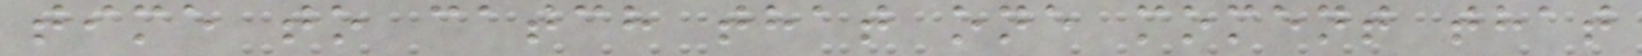time to catch that one moment that
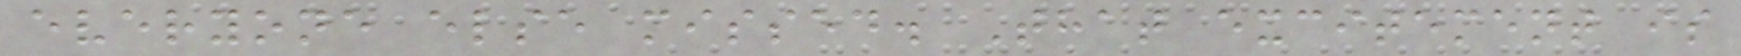everyone else missed. That excitement is
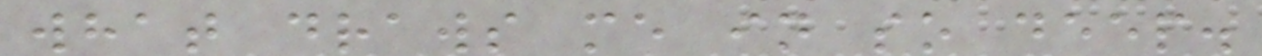what draws me in so deep.
